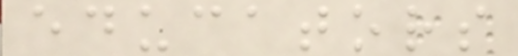educators
